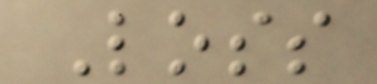Loss
